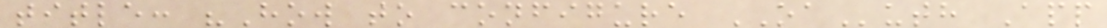title: "How to configure OAuth App
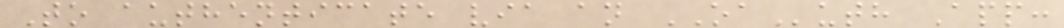To authenticate via an OAuth App:
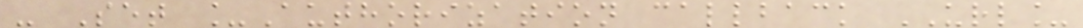- Set _Authorization callback URL_
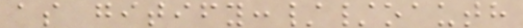as gitify://oauth
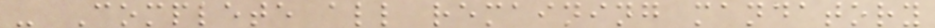- Complete all remaining mandatory
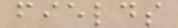fields
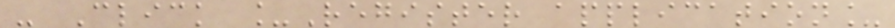- Click _Register application_
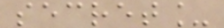secret_
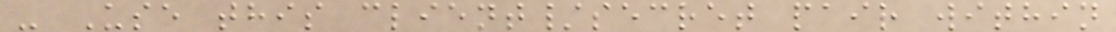- Use this client/secret pair within
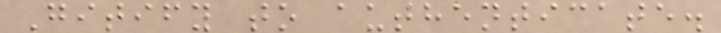Gitify to authenticate.
